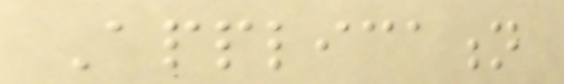Application
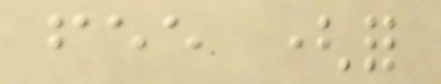fee (for
